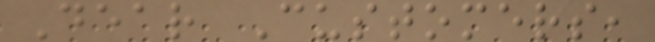Dear Customers,
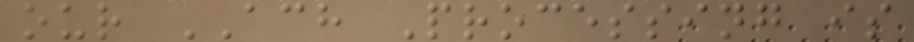our ACH Processing is
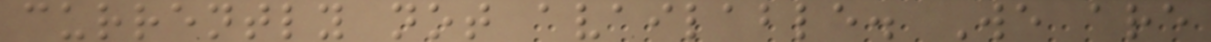currently not available. We are
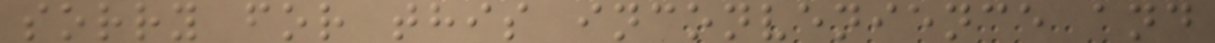sorry for this inconvenience and
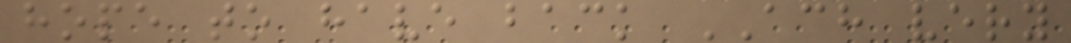hope to have back ACH very
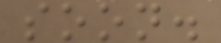soon.
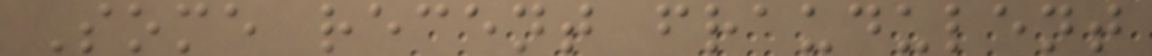Some recent fraudulent
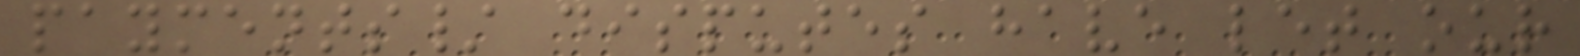payments/ disputes have let our
